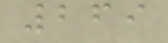269
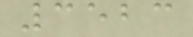3523
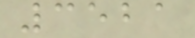3521
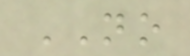NO
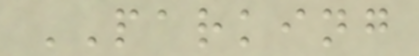PARKING
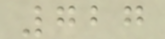727
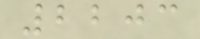2203
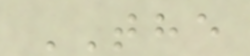THE
